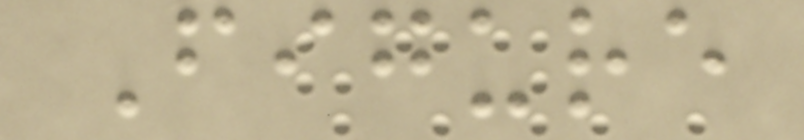Figure
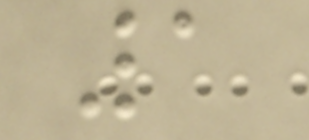1
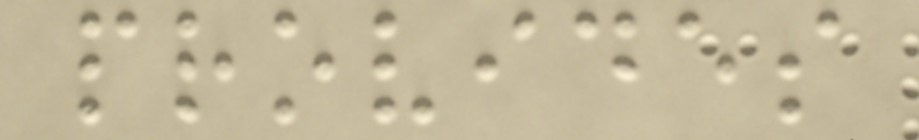provides
